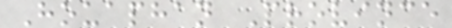Houaphan Province
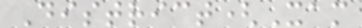District(Xam
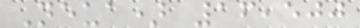Neua) 16,500
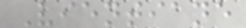Vientiane
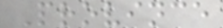Province
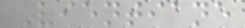Vientiane
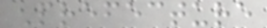Prefecture
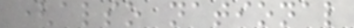(also national
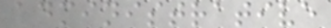administrative
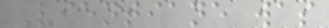Vientiane was
